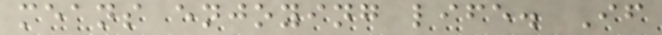means enjoying life. If
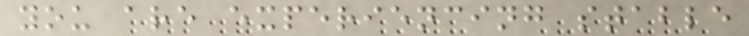you are experiencing stable
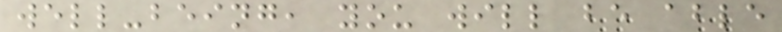well-being, you will be able
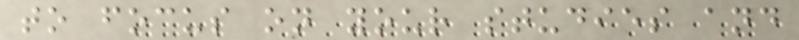to focus on your studies and
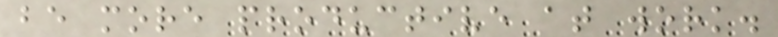be more productive at work.
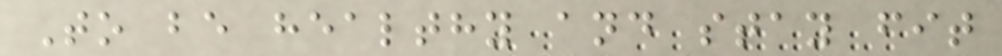To be healthy and stay fit
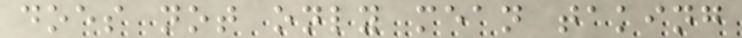does not only mean taking
